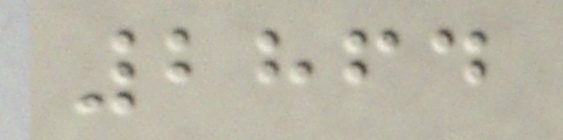2864
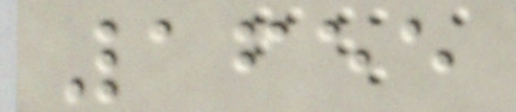1655
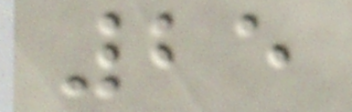25
